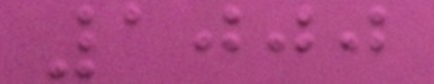1000
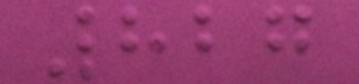827
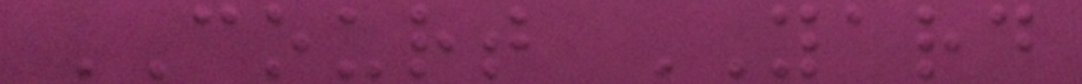COURT YARD
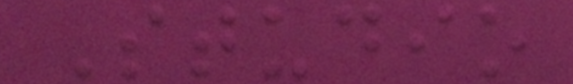Studio
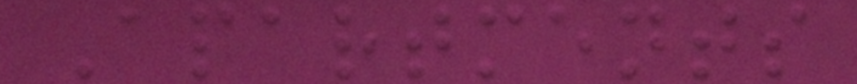Apartments
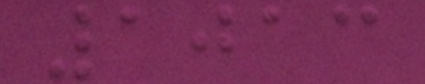1013
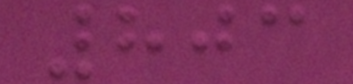803
